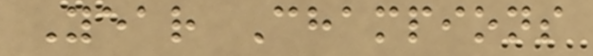Year Champions
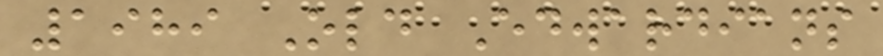1989 Old Edwardians
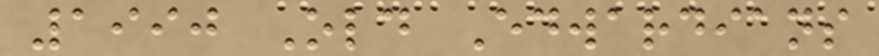1990 Old Edwardians
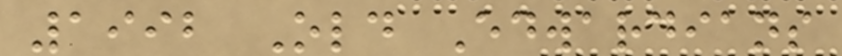1992 Old Edwardians
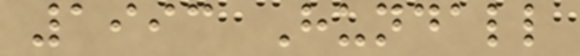1993 Hundall
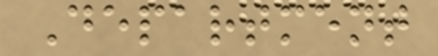Department
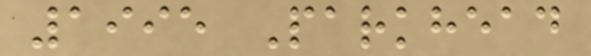1995 Parkhead
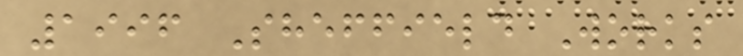1996 Sheffield Works
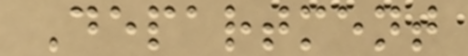Department
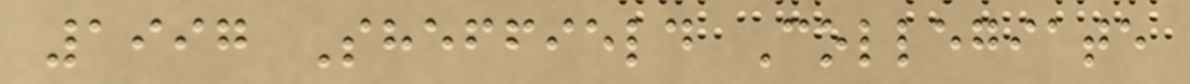1997 Sheffield Collegiate
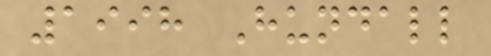1998 Hundall
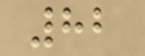82
